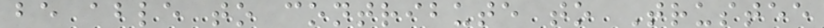be able to contribute to Trustee
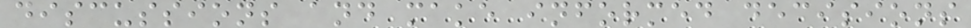discussions and make informed decisions
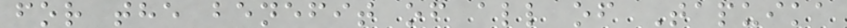for the benefit of all of Tapuika
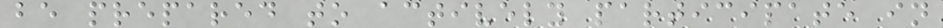be prepared to actively participate in
